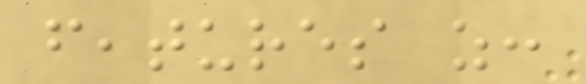features as:
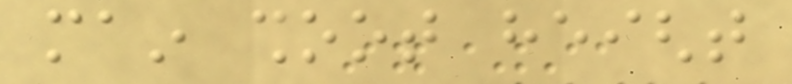main shoot height
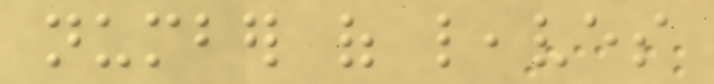number of leaves
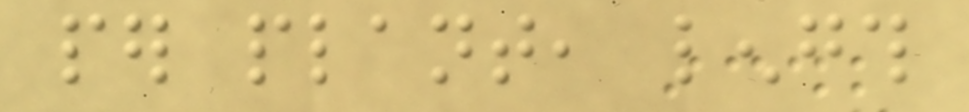per plant, length
